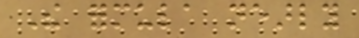The formula nearly
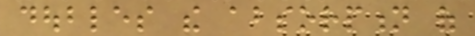doubles the absorption of
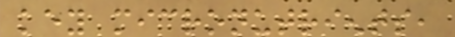key micronutrients,
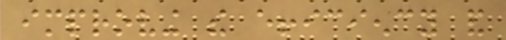improving the efficiency and
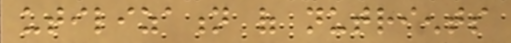utilization of nutrients
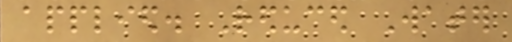applied. Reduced Water
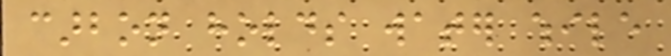carbon holds water while
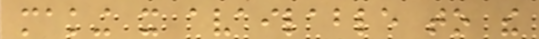making it available to the
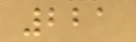221
